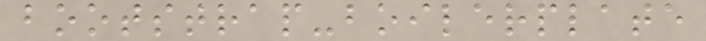bootstrap-boilerplate
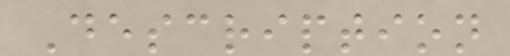Description
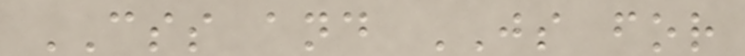CSS and JS for
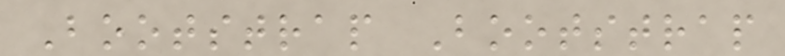Bootstrap Bootstrap
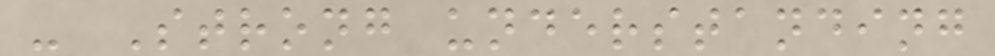- Strong understanding
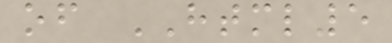of HTML5
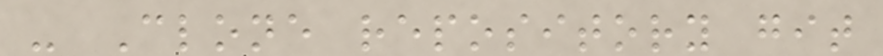- Clone repository git
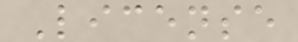License
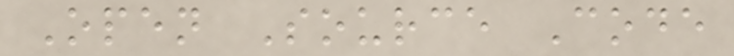Open Source Code
